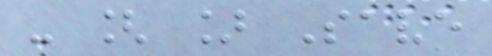- [ ] Save
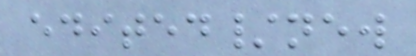edited/new
